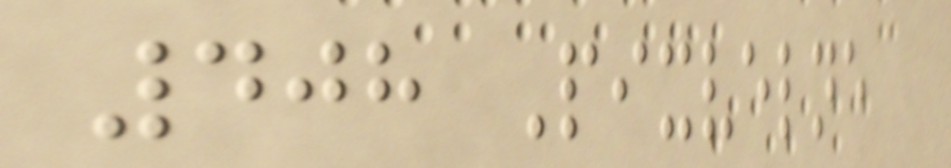408 Pixvelne
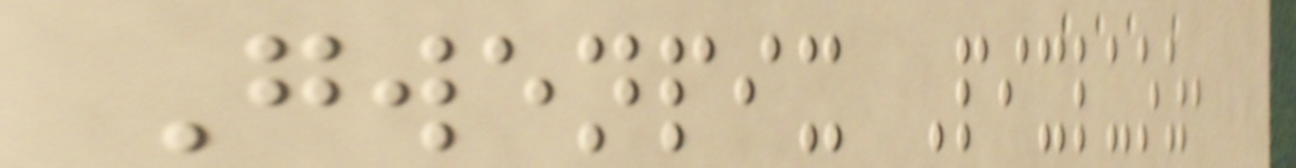Gwenpix Pixluoz,
